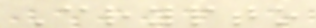Crypto
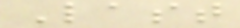Last
